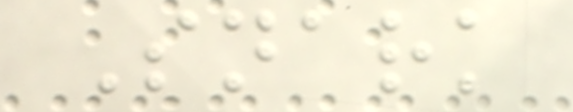Snark
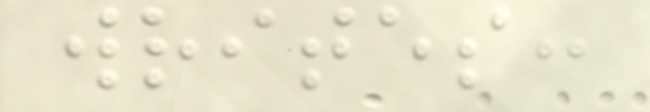writes:
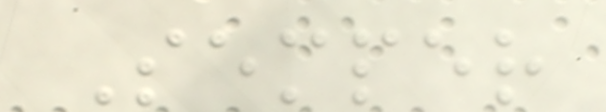Semper
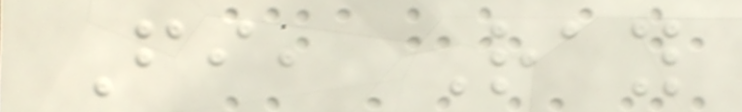Fi, Ray
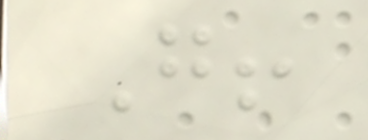G!
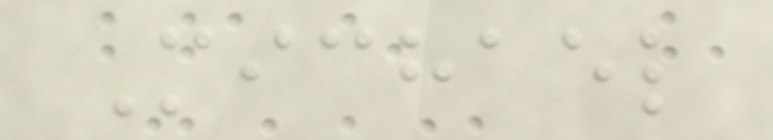Michael
